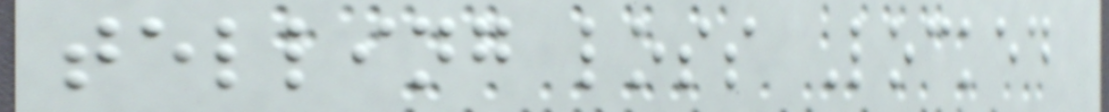telling loss Locked
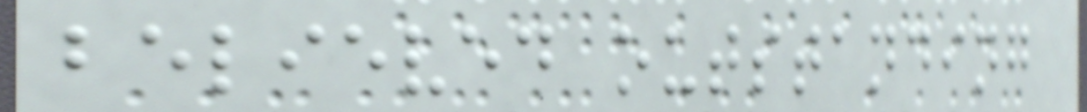believed outstanding
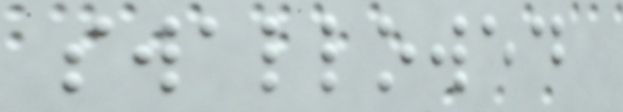swallowed
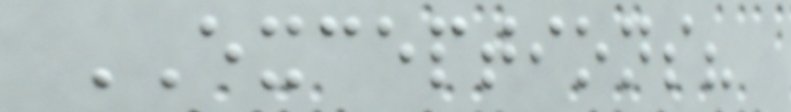EXCEPTIONS?
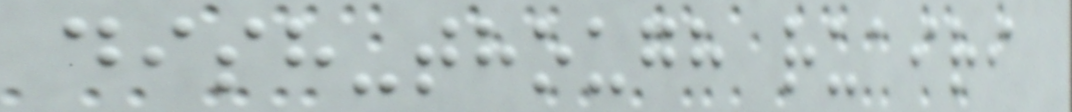dish-though ruairi
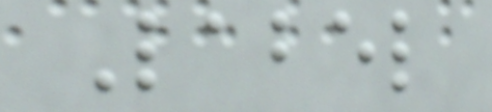Label
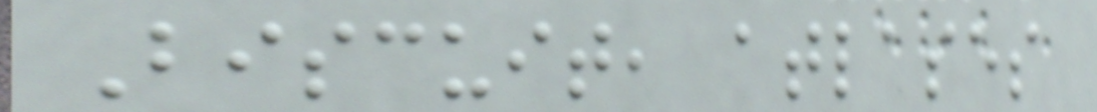Biscuit, atlases
